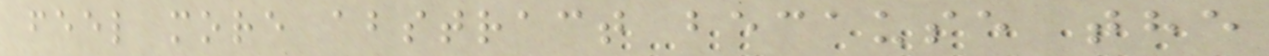feel more abstract because the
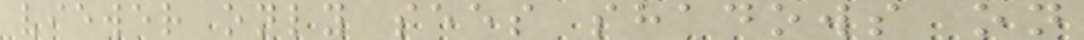viewer only sees shadows on
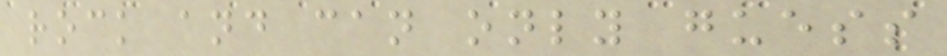rock and can only guess
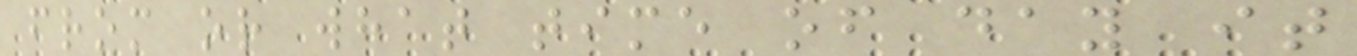from or what time of day it
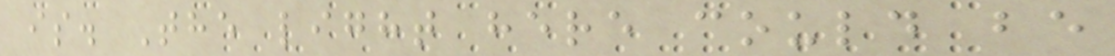is. The light here could be
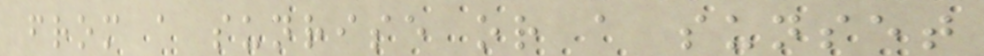from a sunrise or a sunset
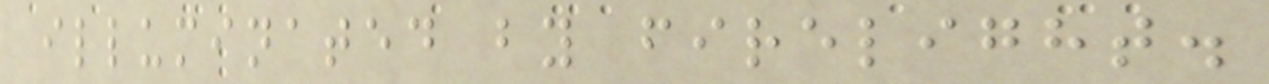illuminated by firelight.
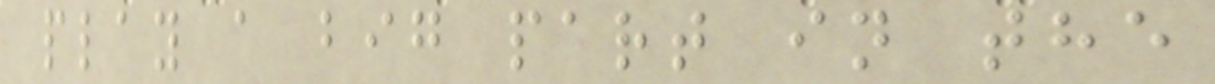play a big part in the
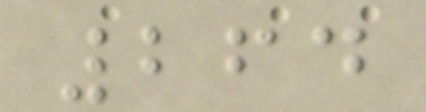264
